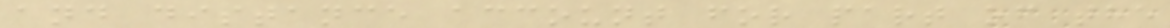and distance account for part of the
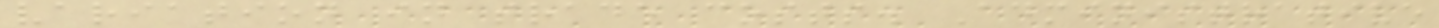variation in trade costs. Administrative
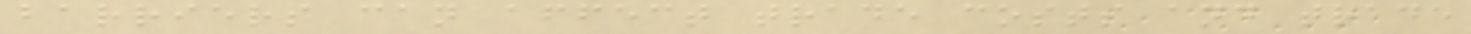barriers can affect trade costs and trade
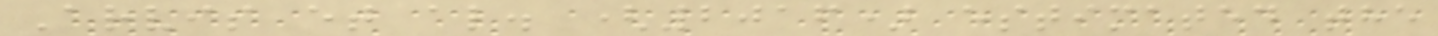Arvis et al. (2016) estimated the
